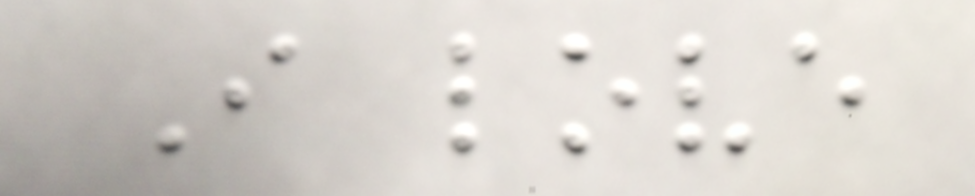I love
